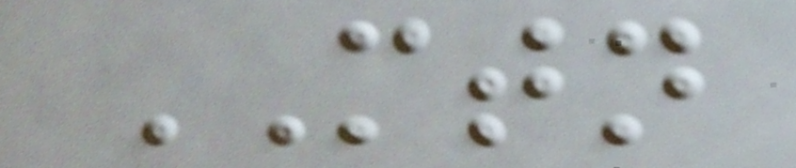MTN
